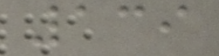139
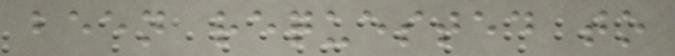been requested to
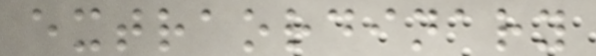extraordinary
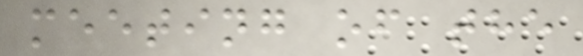meeting of the
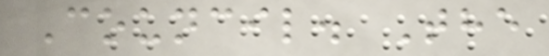Council. The
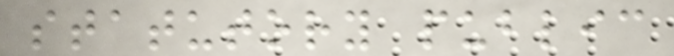statutory public
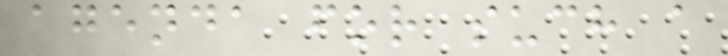agenda for such a
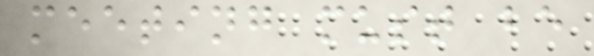meeting must be
